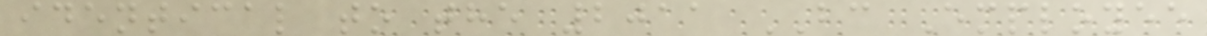identical to the 2011 BC Employee
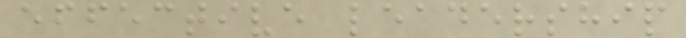effective leadership
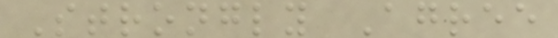Strongly Agree
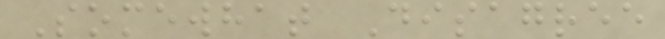Somewhat Disagree
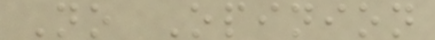No Opinion
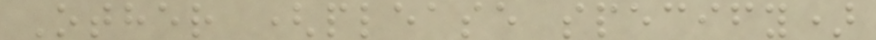Other (please specify)
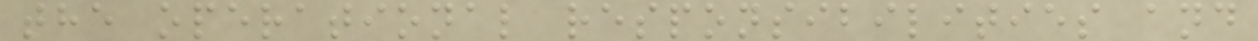the operational responsibilities and
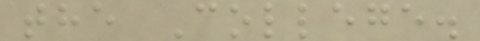the College.
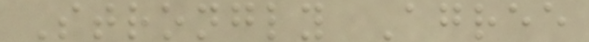Strongly Agree
